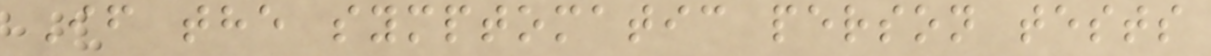If the symptomatic person tests
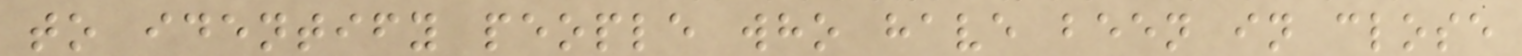to identify people who have been in close
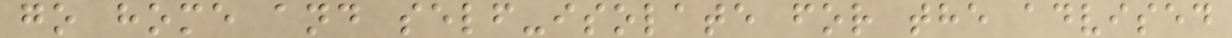go home and self-isolate for the advised
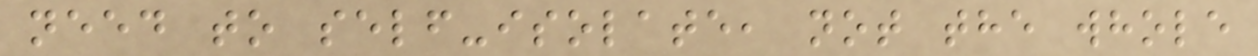need to self-isolate, not the whole
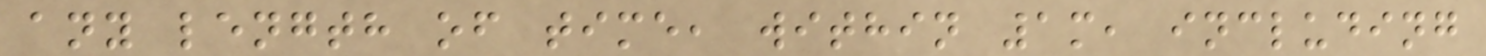any length of time, within 1m, including
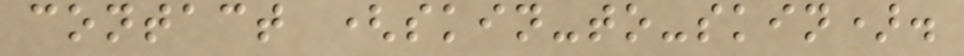contact (skin-to-skin).
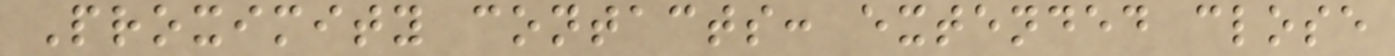Proximity contacts: extended close
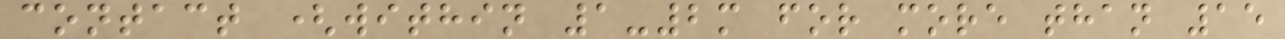contact (within 1-2m for more than 15
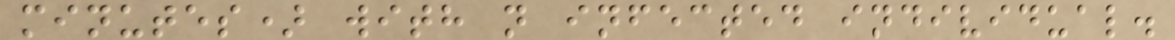minutes) with n infected individual.
